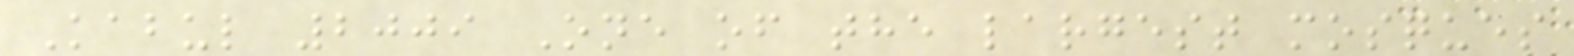Kabul 2009 One of the largest mosques
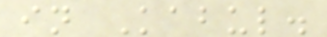in Kabul.
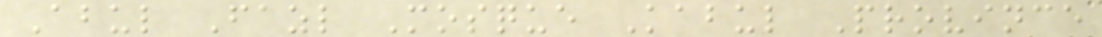Abul Fazl Mosque Kabul Province
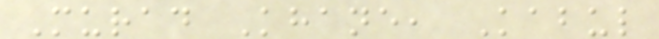Murad Khane, Kabul
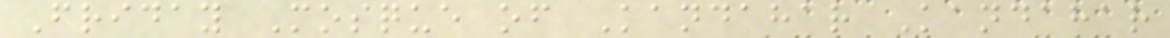Friday Mosque of Kandahar Kandahar
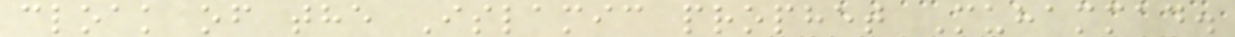cloak of the Islamic prophet Muhammad.
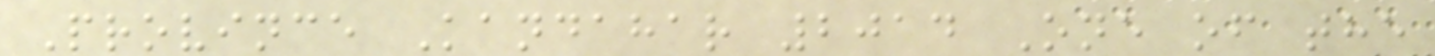Province Kandahar 2014 One of the
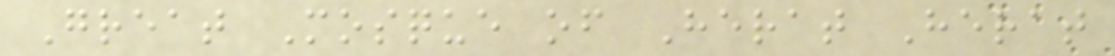Great Mosque of Herat Herat
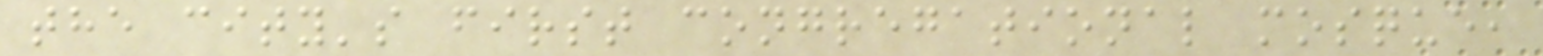the city's first congregational mosque,
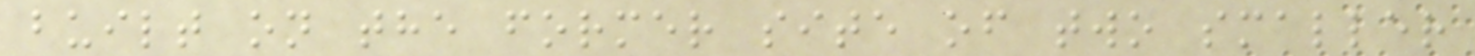built on the former site of two smaller
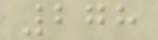278
